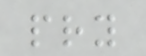pry
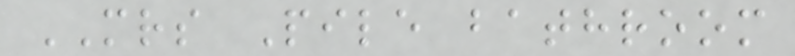MRS Pile bathroom
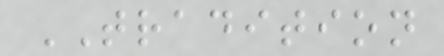TRADITION
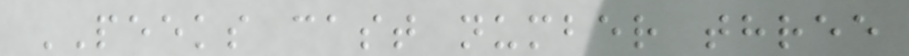PEEKS cast number three
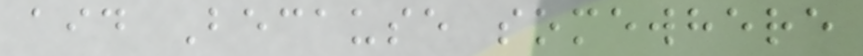aid Because somewhere
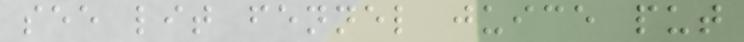see lit fennel juice put
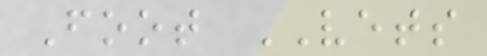Foot VETS
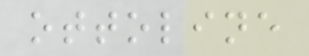ottoline
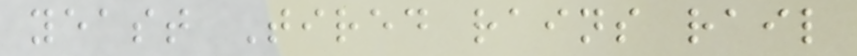yeast Tired rains rail
